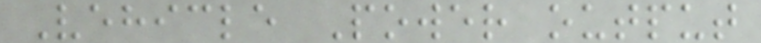Vehicle Power output
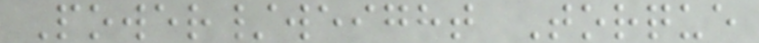Power/weight Torque
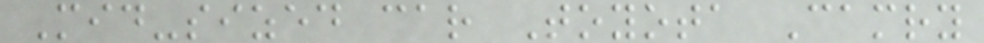Mid-sized car Toyota Camry
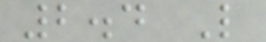2.4 L
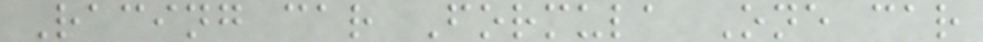Racing car Formula One car
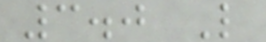3.0 L
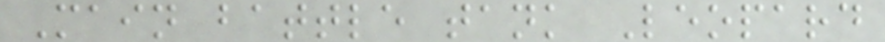Main battle tank Leopard
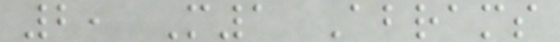2, M1 Abrams
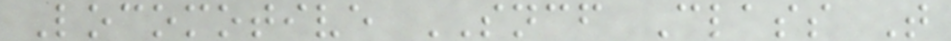Locomotive SNCF Class T
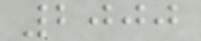2000
